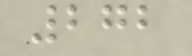272
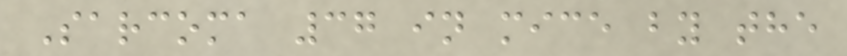Sarcoma 37 in mice by the
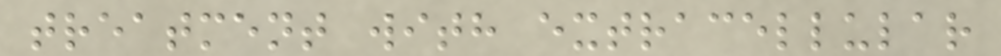treatment with extracellular
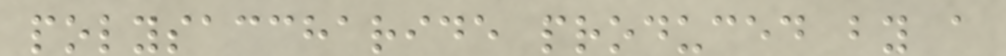polysaccharide produced by a
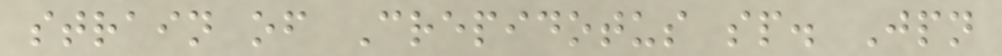strain of Crepidotus sp. Jpn
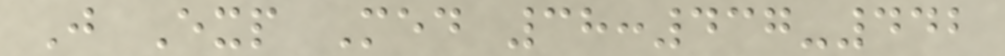J Exp Med 38:437-442
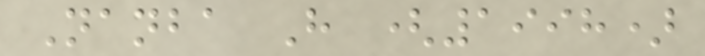Nanba H (1998)
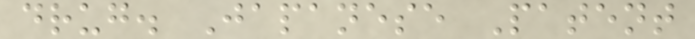drug. Japanese Patent
